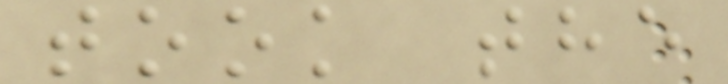took the
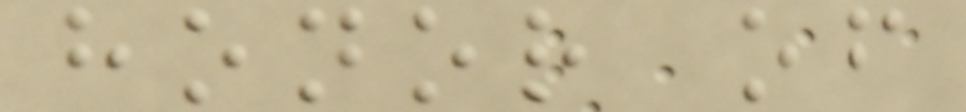honor of
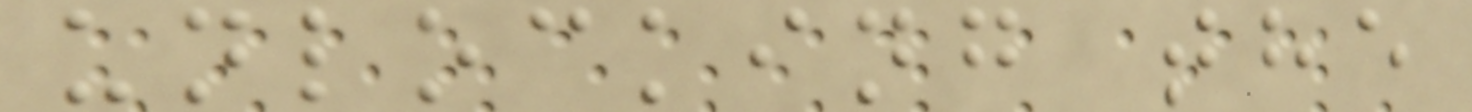unlocking the
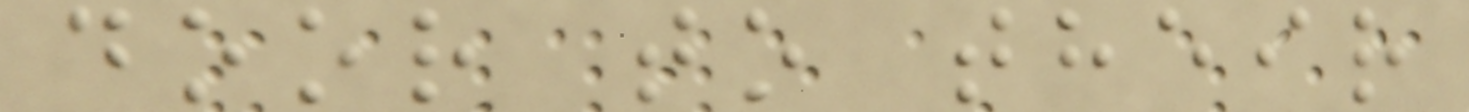door to their
